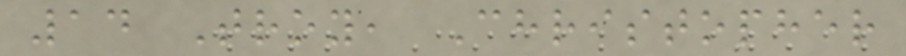14 Troy, Christopher
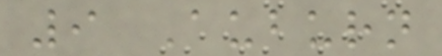9 Auburn
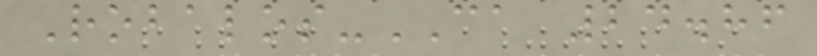Robalos-CA 24.86
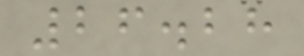26.28
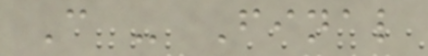C - Final
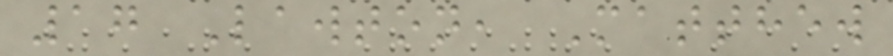17 Lawton, Matthew
